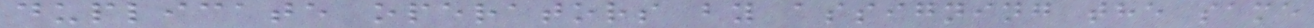duplicate operators by assigning the same
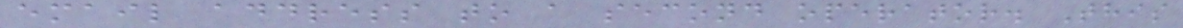email address to a second operator. This
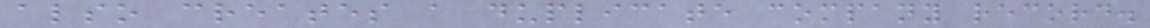also creates a duplicate company record.
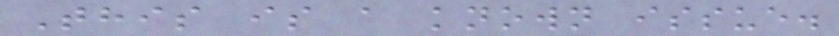This is a known issue.
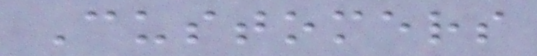Customers
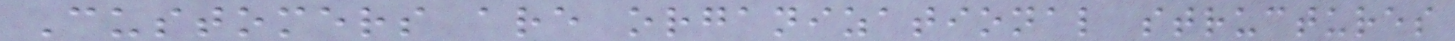Customers are organizational structures
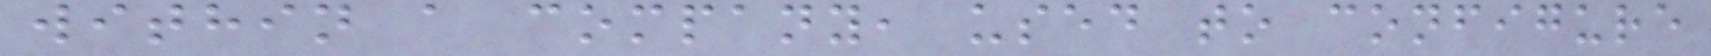within a company, used to configure
